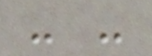- -
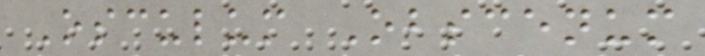Osculum Obscenum
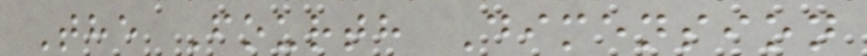The Fourth Dimension
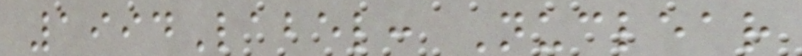1994Label: Nuclear
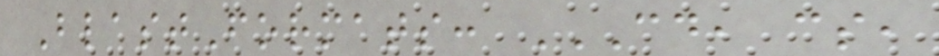BlastFormats: CD, CS,
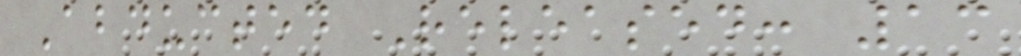Abducted Released: 13
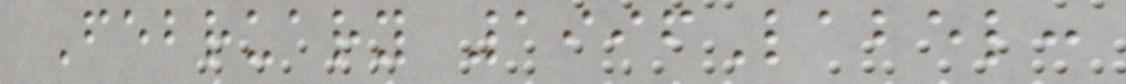February 1996Label:
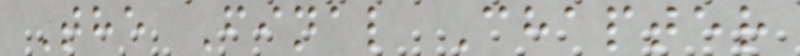The Final Chapter
